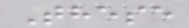These
